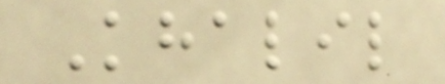Khalil
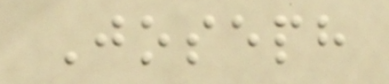Joseph
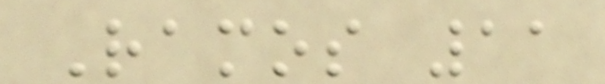Ramos 11
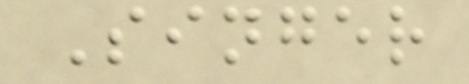Singer
